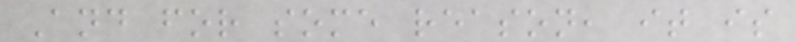And for some reason, it is
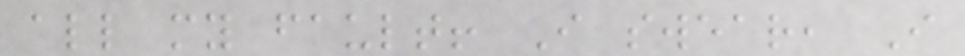all my fault! I swear, I
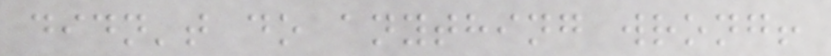didn't do anything wrong!
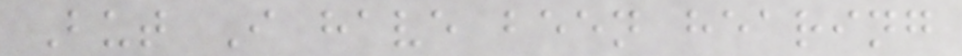But I have been hearing
